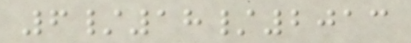6/18/2013
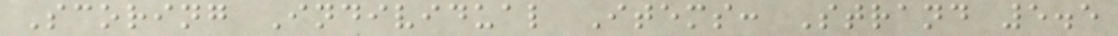Scoring Individual Items: Strand 5.5
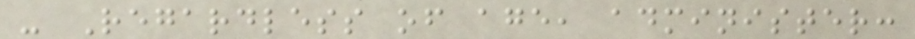- Regardless of age, administer:
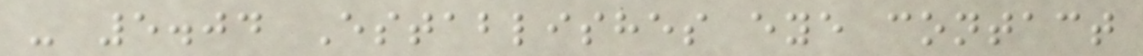- 5.04 Establishes eye contact
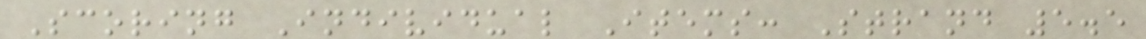Scoring Individual Items: Strand 5.5
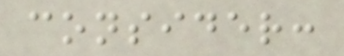consider:
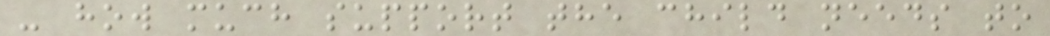- how much support the child needs to
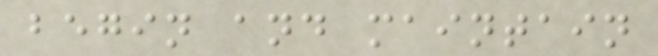begin and maintain
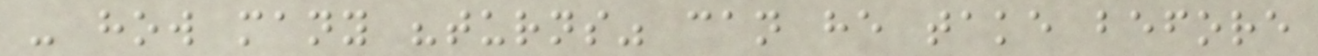- how many "turns" can he take before
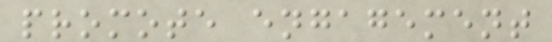promote engagement
